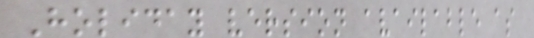Holiday version available as
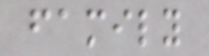family
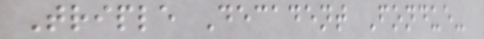Triple Decadent Fondue-
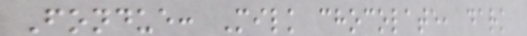Fondue: Milk chocolate, dark
